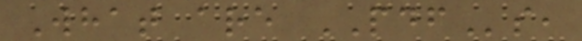What are PDFs,
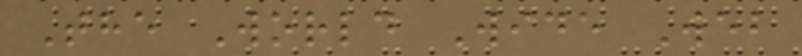The World Wide Web
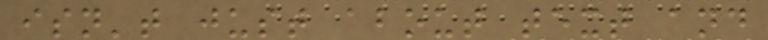isn't just about text and
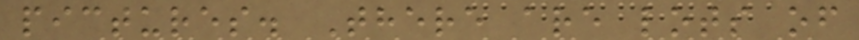pictures. There are lots of
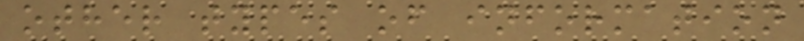other types of information
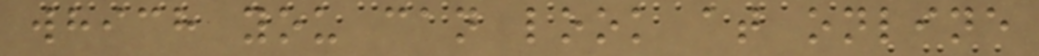which you can look at online
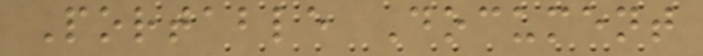Portable Document
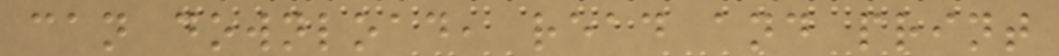can download, read and print
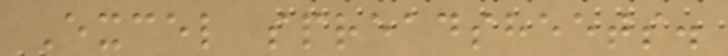Excel spreadsheets.
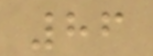86
